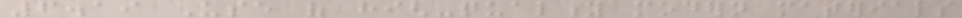6.19 Use of high-quality modern materials
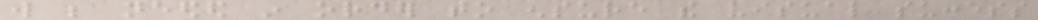will be needed in order to ensure the visual success
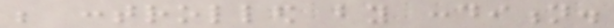be controlled by condition.
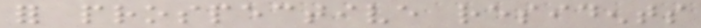for prospective residents
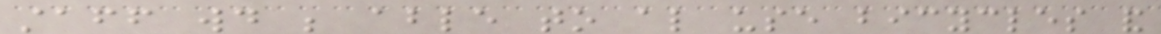staff would be able to also use bicycles and
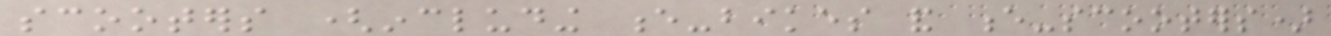scooters (including e-bikes and e-scooters)
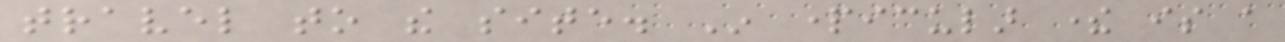travel to the site. In particular there is a
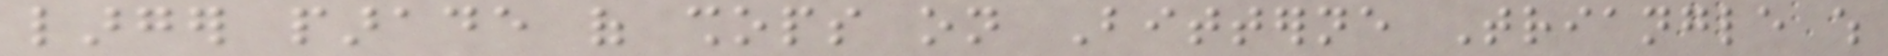larger parade of shops on Bitterne Triangle which
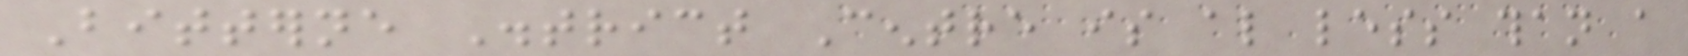Bitterne District Centre is also less than a
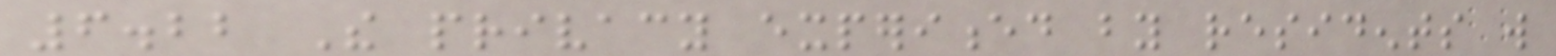6.22 The privacy experienced by residents will
